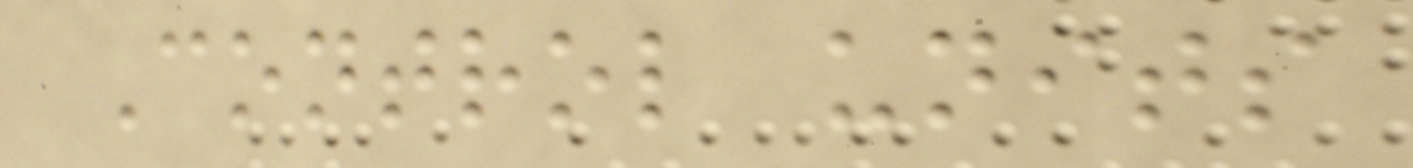Control units
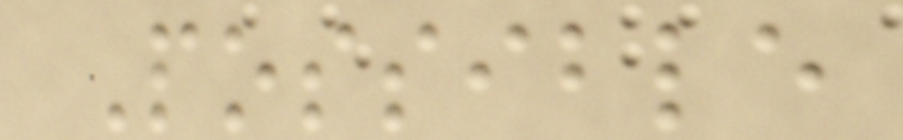Possible
